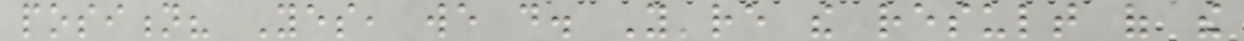position? Yes, we do. You're the result of the
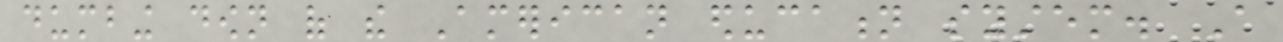dumbing down of the American education system. A
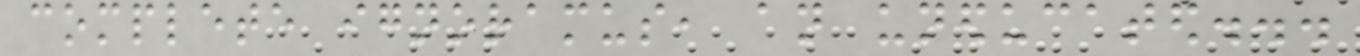complete ignoramus, an uneducated...
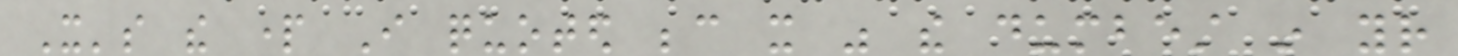It's the part I quoted because it was the dumbest in your
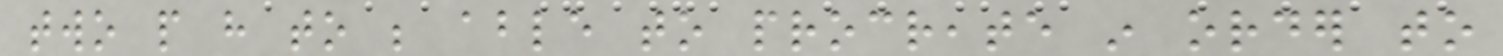two people have to be able to procreate in order to
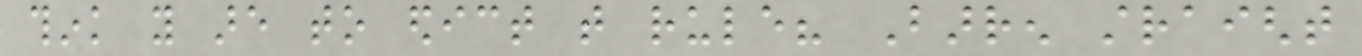think you are to edict that rule? Barren straight
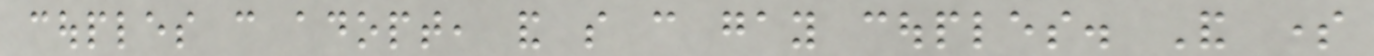couples can adopt, and so can gay couples. And some
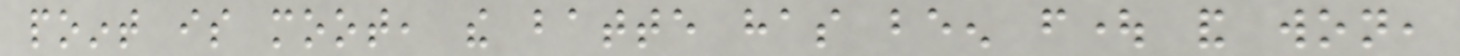point is moot, the batte has been fought and won,
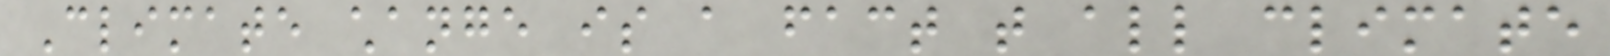Climate change is a fact that all climate
